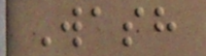Wash
